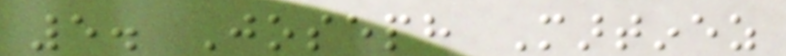5. Joseph Martinez
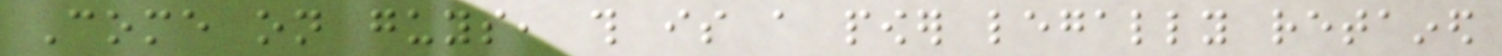Come on guys, this is a power legally retained
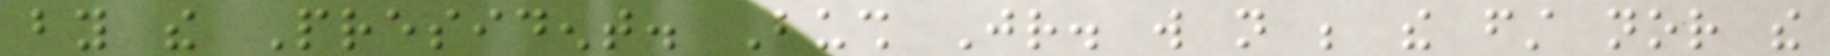by the President. Bush Jr. will not be the first nor the
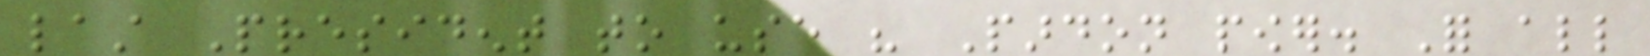last President to use his Pardon power. For all
